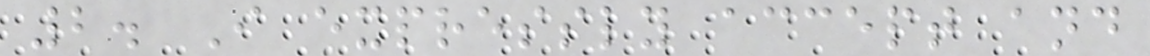2. I expressly accept and
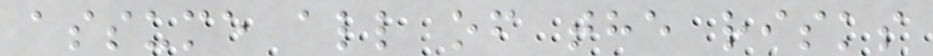assume all of the risks
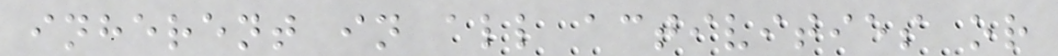inherent in all activities or
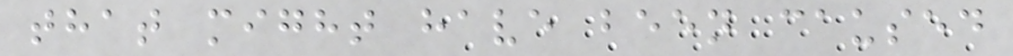that might have been caused
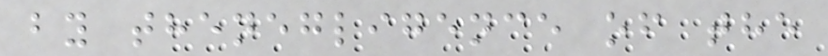by thenegligence of the
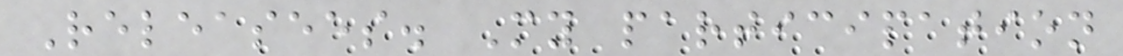Releasees. My participation
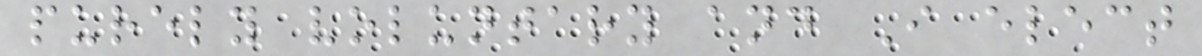purely voluntary and I elect
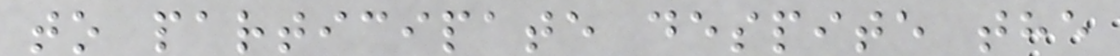to participate despite the
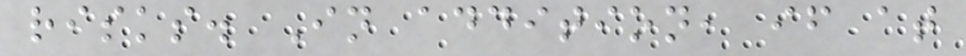risks. In addition, if at
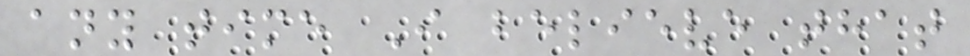any time I believe that
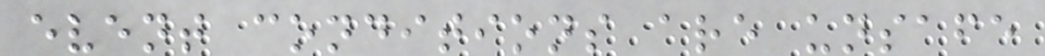event conditions are unsafe
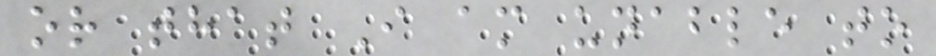or that I am unable to
